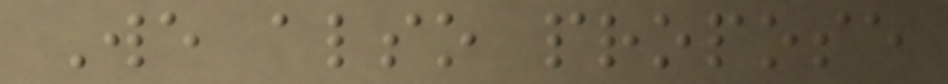We also propose
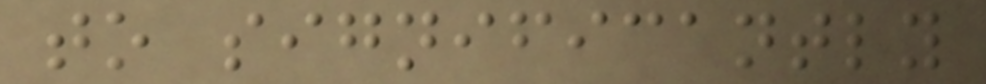to significantly
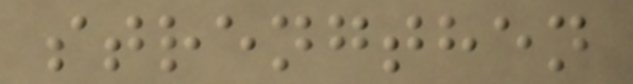strengthen
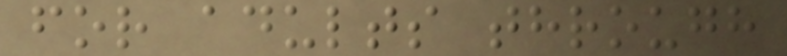for adults through
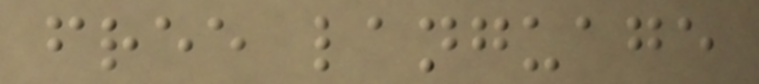free language
